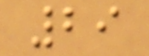29
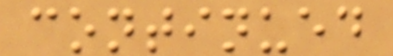continued
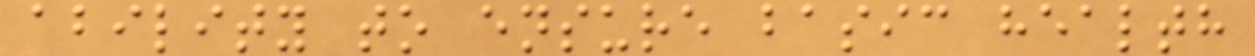ability to ensure basic health
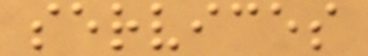services
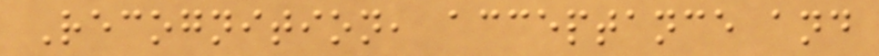Recognition, acceptance and
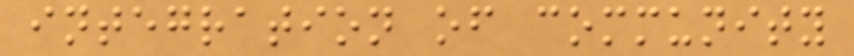integration of community
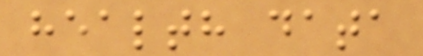health data
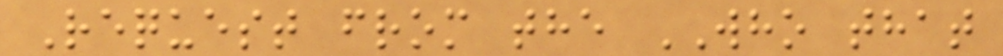Request from the WHO that
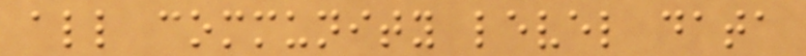all community level data
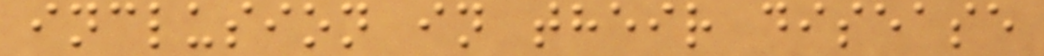inclusion in their disease
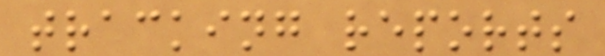tracking reports
